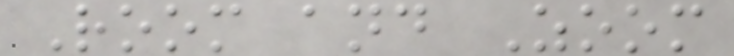Room and Zoom
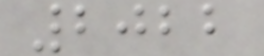2022
